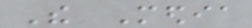The Media
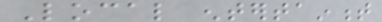Local entertainment
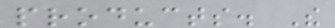products. The
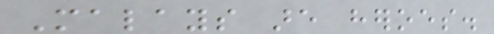Malays are heroes.
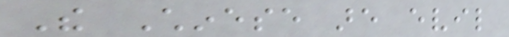The Chinese are evil
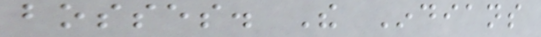bosses. The Indians
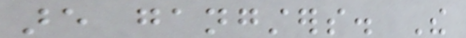are gangsters. The
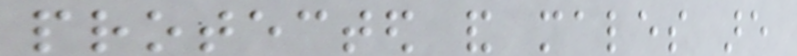protected and males are
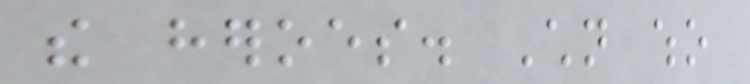the heroes. Children who
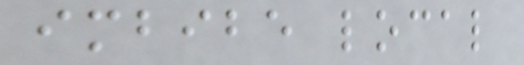imbibe local
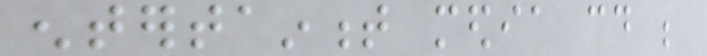entertainment media could be
